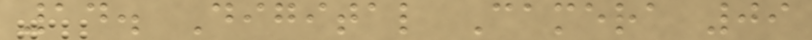14. Digital Camera 09
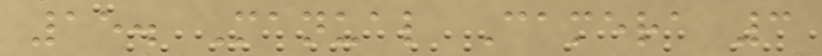15. Manual Camera 3
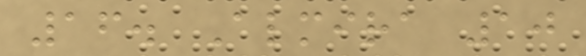16. Almira 10
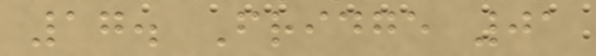17. Fridge 01
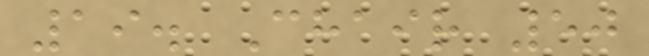19. Chair 50
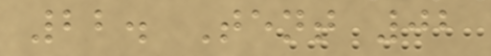22. Tent 02
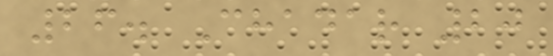26. Chadar 20
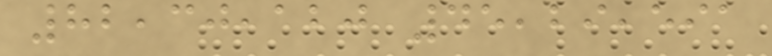82,30,120 45,29,591
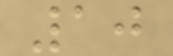10
